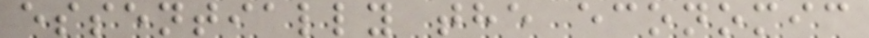essentially the economic
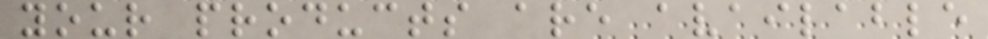your products are available
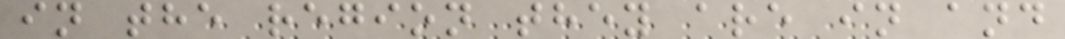in the region they are in and
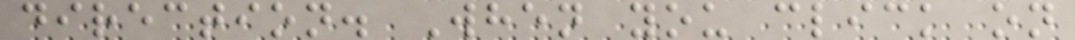direction. When you click on
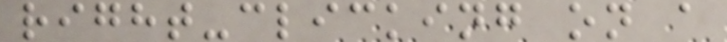right-clicking on a
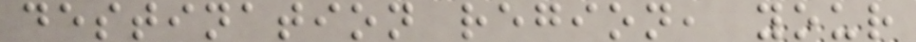destination region, your
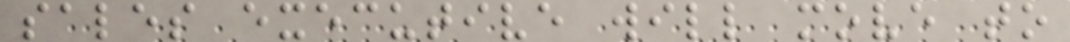sales executive will move to
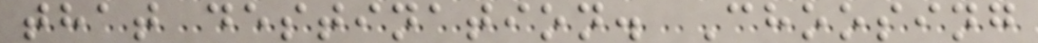that destination. Choosing
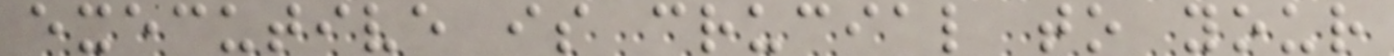executive is crucial to your
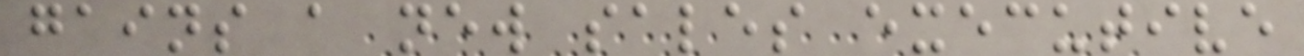gains a new sales executive
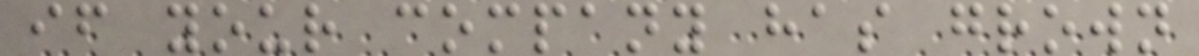if your company has grown
